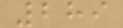289
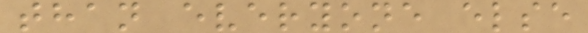than everyone else
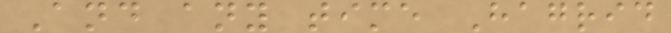And any time Hagrid
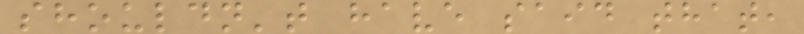shouldn't have said that,
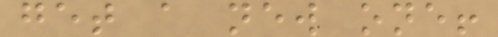get a new one!
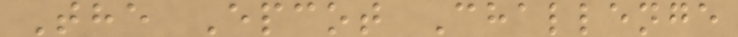The Epcot Challenge
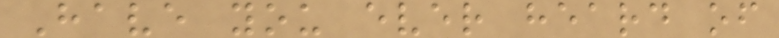Have you ever heard of
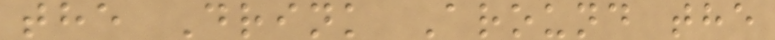the Drink Around the
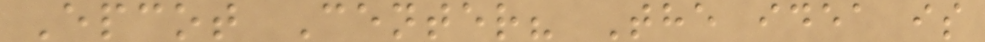Epcot Center? The idea is
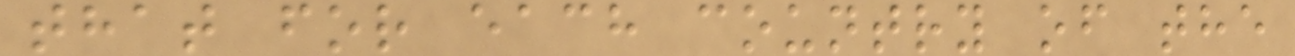that for each country of the
